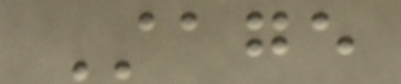Stage
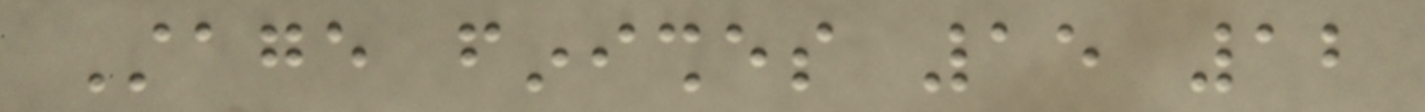Stage finishes 15 12
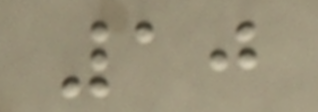10
